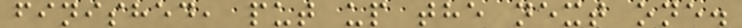finished, put up the next one.
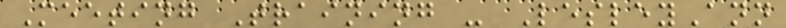Meeting Training - LesleyAnn
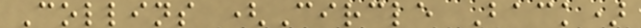Collins (Circle Back)
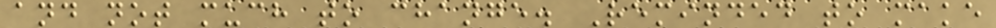and not much to change. Reminded to make
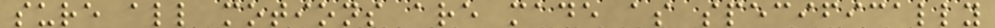sure all motions are made as specifically
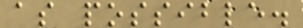as possible.
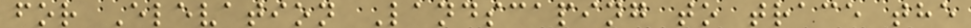for Elevation Landscaping to trace the
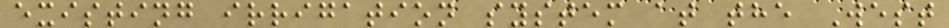existing irrigation system at the West
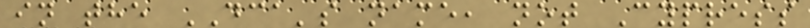in the DCA's name, not Cypress
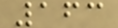163
